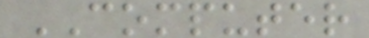COMPUTER
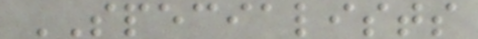SPECIALISTS
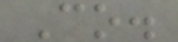Co.
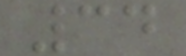34
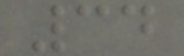34
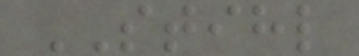STIHL
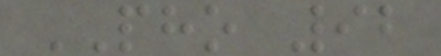PHO 92
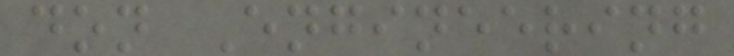don Engineering
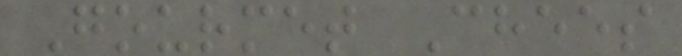Gourmet Chees
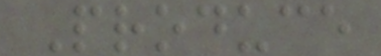Produce
